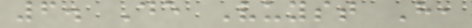6. De Vuyst H,
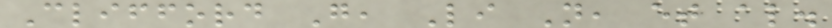Clifford G, Li N, et al.
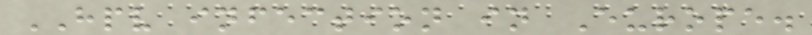HPV infection in Europe.
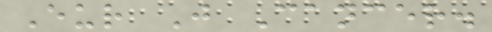Eur J Cancer.
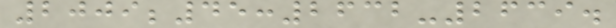2009;45:2632-2639.
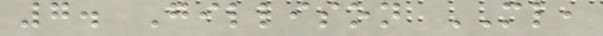7. Gillison ML,
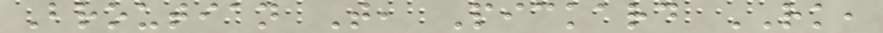Broutian T, Pickard RK,
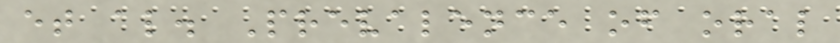et al. Prevalence of oral
